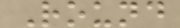Round
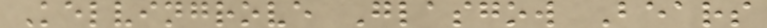Kelvingrove Glasgow Bears
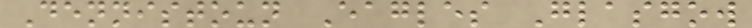Dennistoun Eagles Glasgow
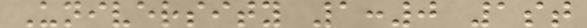University 1:0 1st
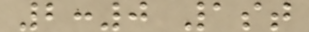2:0 1st
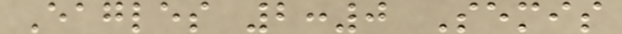Eagles 2:0 Semis
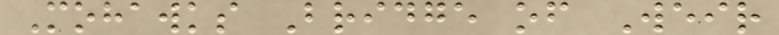Mohawks Bridge of Weir
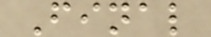Final
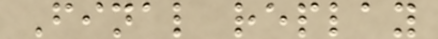Final replay
